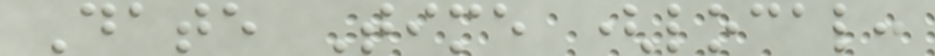Date Time (local:
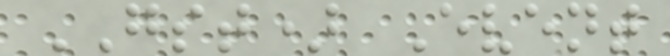GST) Event
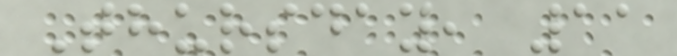Thursday, 11
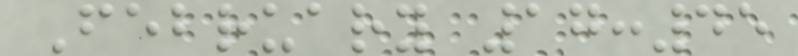February 17:45
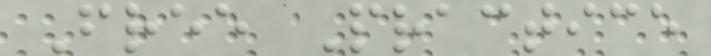Free Practice
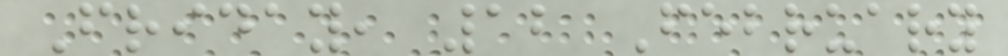Friday, 12 February
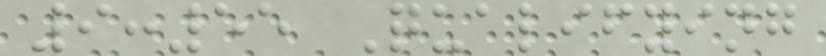9:55 Qualifying
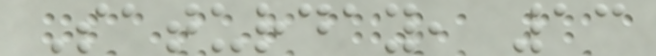Saturday, 13
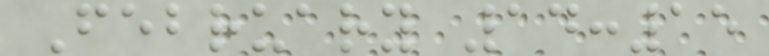February 14:15
